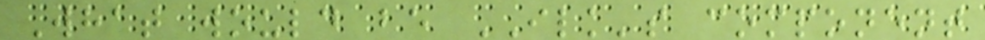What would be ILK's component
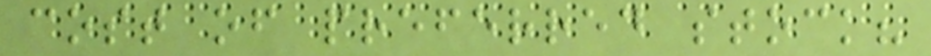cost of preferred stock?
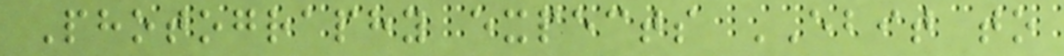Photography expects EBIT to
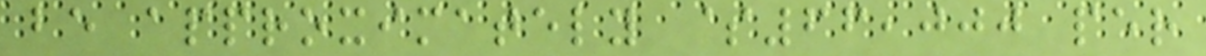be approximately $66,000 per
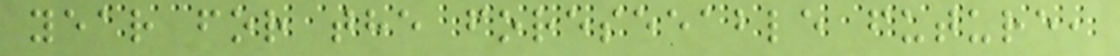year for the foreseeable future,
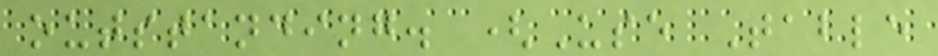outstanding. (Use Table
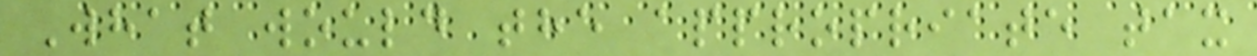What would the appropriate tax
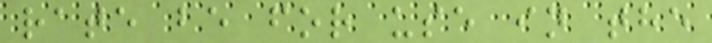rate be for use in the
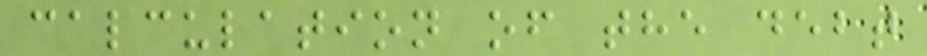calculation of the debt
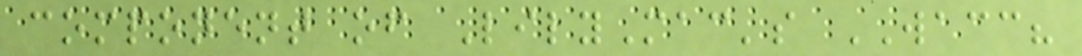component of LilyMac's WACC?
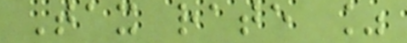Tax rate %
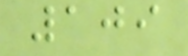109
